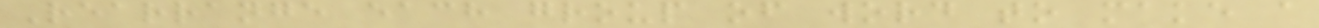Rearrange each group of word to make a
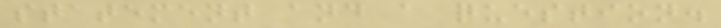statement and a question.
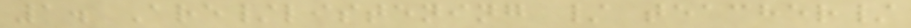1. Are/listening / teacher/
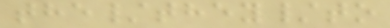the/they/to
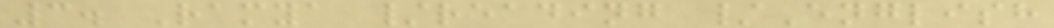3. Ramya /reading /English
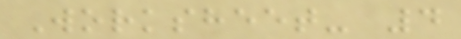Worksheet- 4
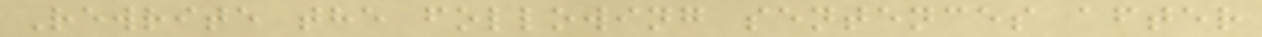Rewrite the following sentences after
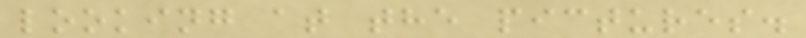looking at the pictures.
